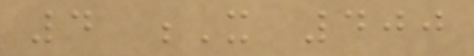4 X 400
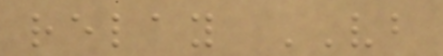relay VB
